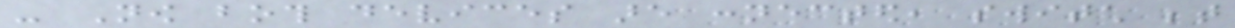- Now both devices are connected, switch between
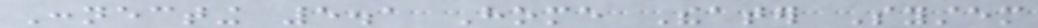Connecting 5.1 Home Theater System
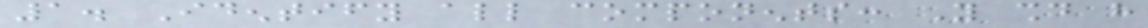1. Identify all components: You should have
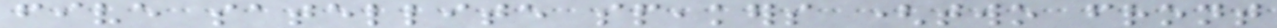five satellite speakers (two front
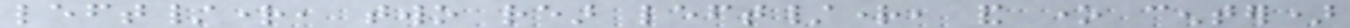left/right, two rear left/right, and one center)
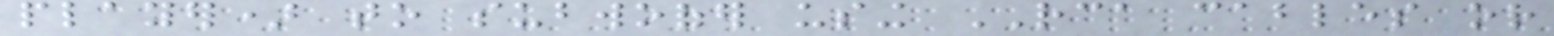player) to subwoofer using RCA cables or
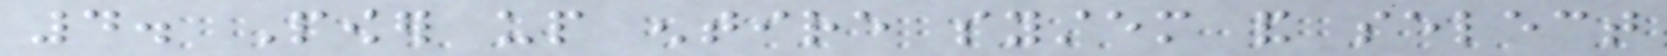4. Power up entire system and select
